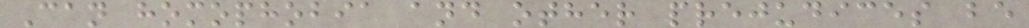Can homophobia and other prejudices be
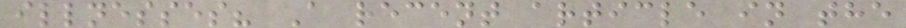illnesses? A recent article in the
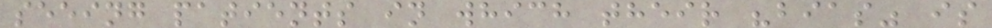seeing patients in which their "bias" is
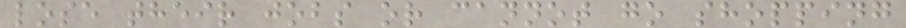lose their jobs or cannot go shopping
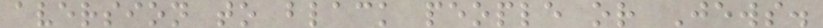aversion to black people or Jews.
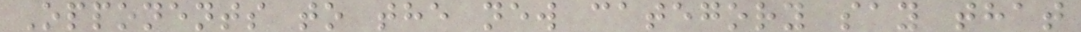Opponents to the new category say that
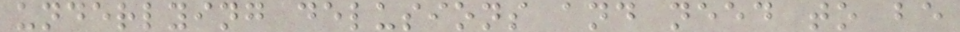underlying delusions and need to be
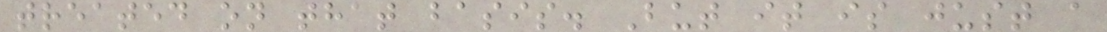treated on that basis. But it is just a
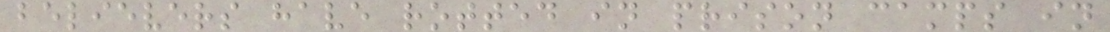believers have rotted in prison camps in
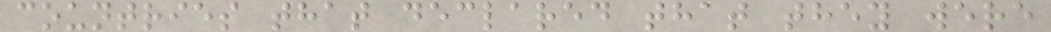countries that declared that they were
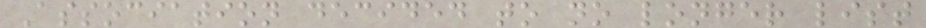Association decided to no longer list
